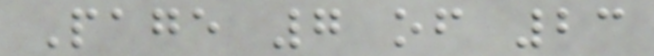Page 7 of 23
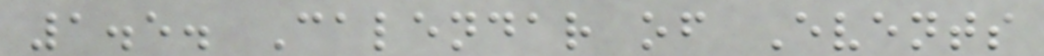1.5. Calendar of Events
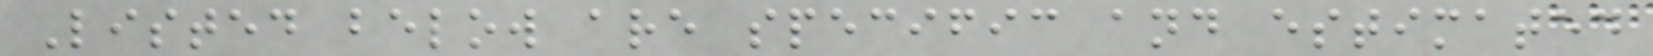Listed below are specific and estimated
